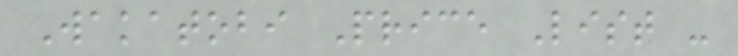Wakatobi Price List -
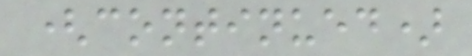(continued)
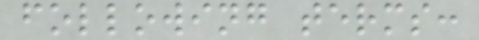following terms:
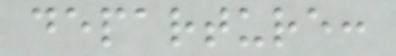departure:
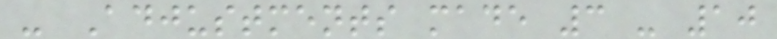- Adjustments made 3 - 10
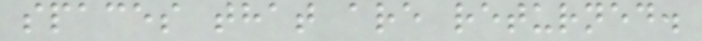spaces that are returned.
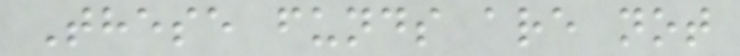These funds are not
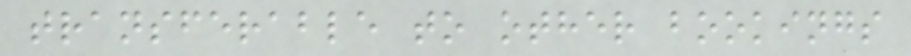transferable to other bookings
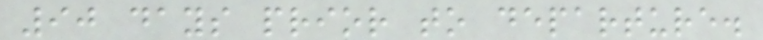90 days prior to departure.
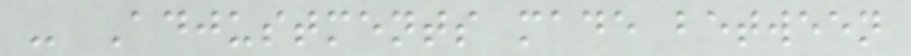- Adjustments made between
